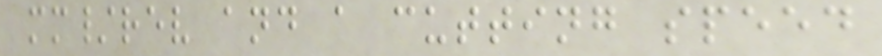mm/rev and a cutting speed
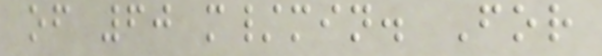of 60 m/min. For
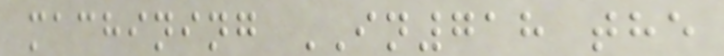machining IN718 the
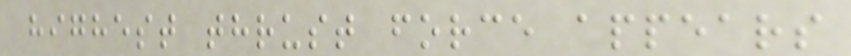highest thrust force appears
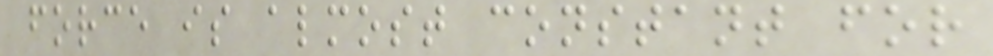force is almost constant for
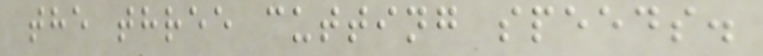the three cutting speeds.
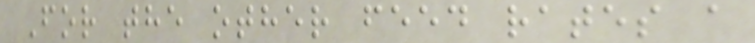For the other feed rates a
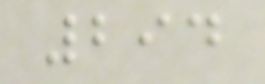294
